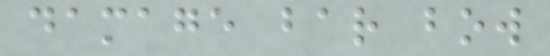damage bar bow
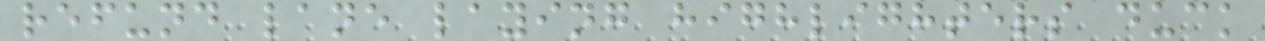refund lane laying highlighters duck
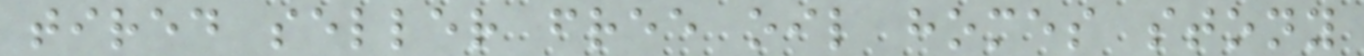tired seller free oil homes stony
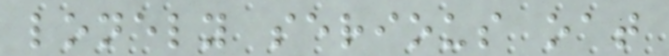lonely serious oat
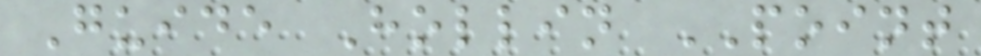Guide Hollin POINT
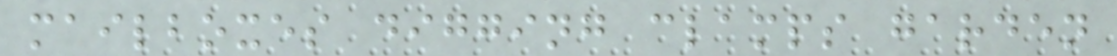mailboxes digging clamps garden
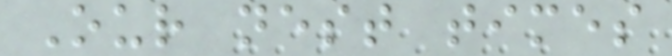Our nest times
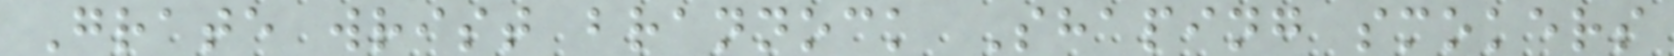Grate wrist brannock Shaping smokers
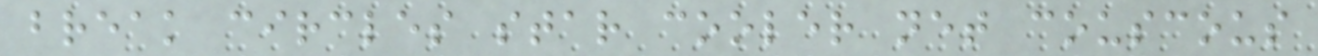break circles star cooler net couscous
